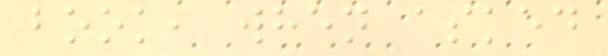book, when asked
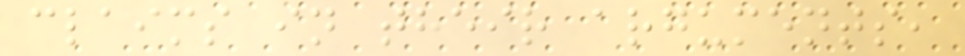claims in their arguments,
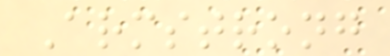Armstrong
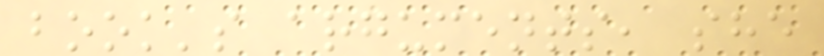book's arguments, she
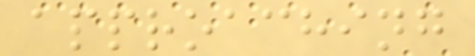approaching
